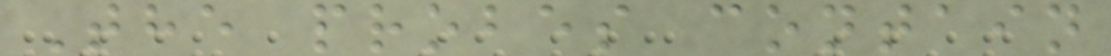The probes contain
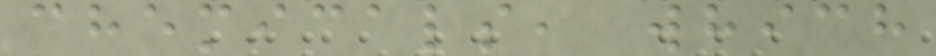chemicals, which
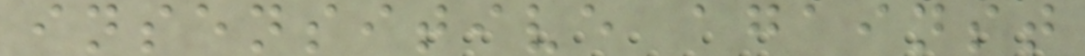insensitive against
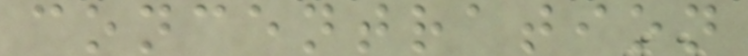concentration
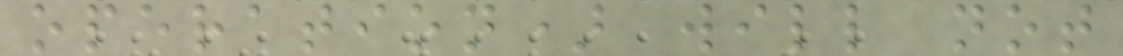operation) will not
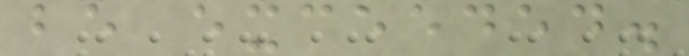be exceeded.
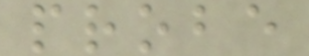probe
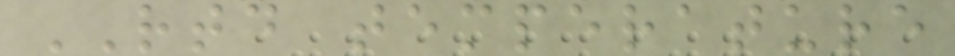RTD temperature
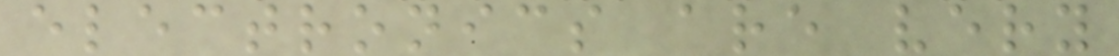electronics are very
